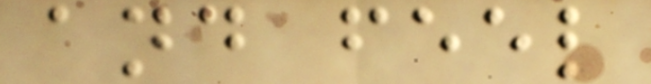and feel
